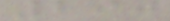290
